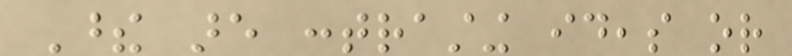These are contrasting ideas or
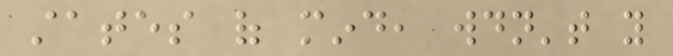states of mind, wouldn't you
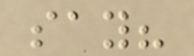say?
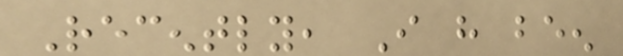Recently, I have been
